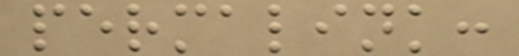permalink:
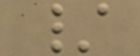/
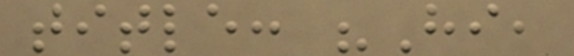title: "Hi,
